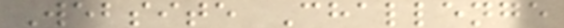Website Challenge
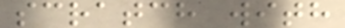scratch with
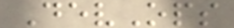DevOps
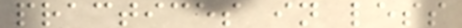practices in less
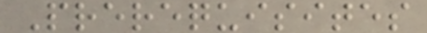Prerequisites
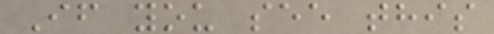If you see this
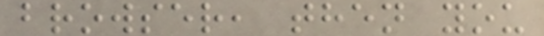browser, then you
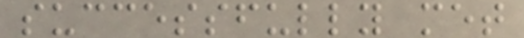successfully met
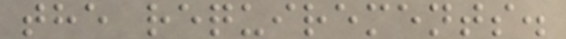the requirements.
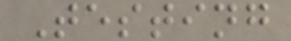Testing
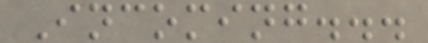Incoming...
